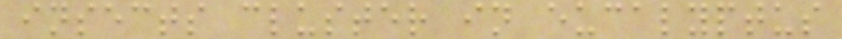insects cluster in eucalyptus
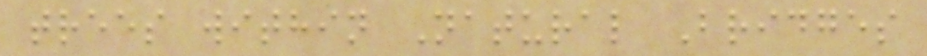trees within Natural Bridges
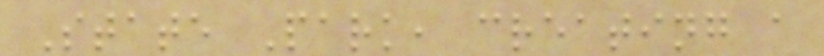State Park, creating a
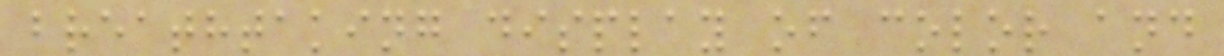breathtaking display of color and
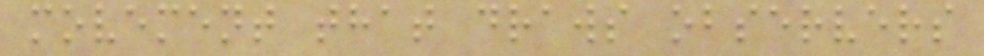movement that draws observers
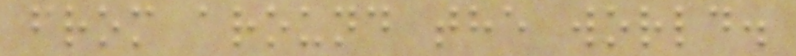from around the world.
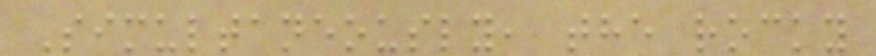Simultaneously, the rocky
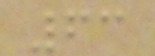63
